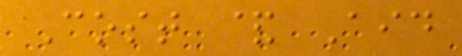Cost & Aid
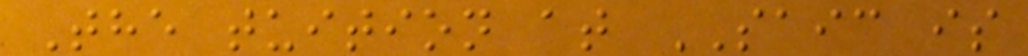The tuition at SAIC is
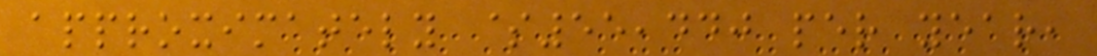approximately $55,440 per year,
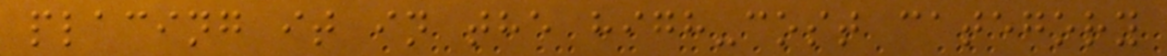placing it in the high-cost category
